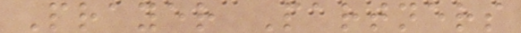Prayer Partners
